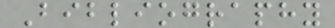Bibliography
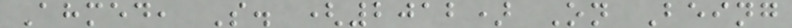Ahmed, S. (2012) On Being
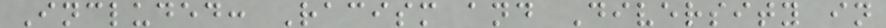Included: Racism and Diversity in
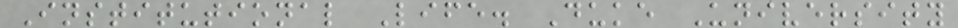Institutional Life. Duke University
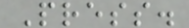Press.
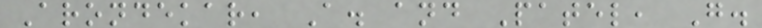Arondekar, A. and Patel, G.
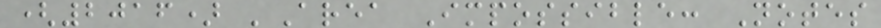(2016) 'Area Impossible: Notes
